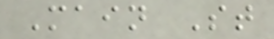Main St
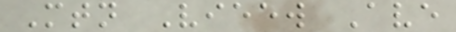Mtn Vieew Ave
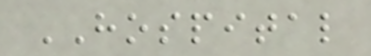HOSPITAL
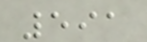591
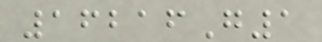16216G1
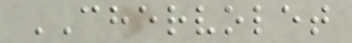CHERVOLET
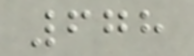678
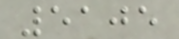5105
